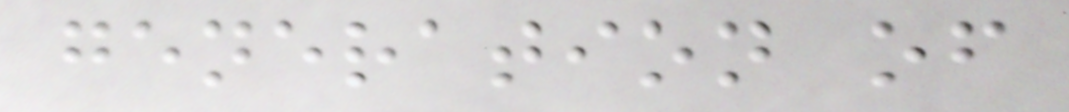generation of
